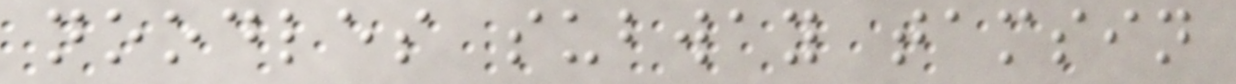noodles subway tamsin
